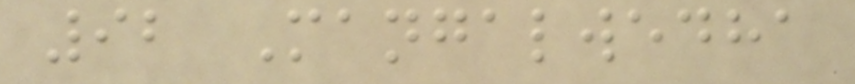92 Mangalwedha
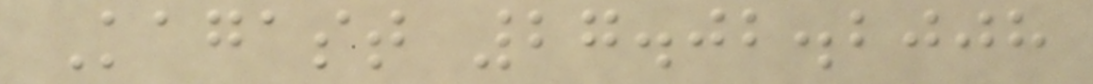Kagast 27.02.2008
